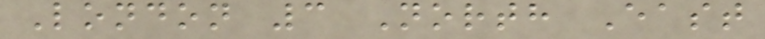London 3 North East
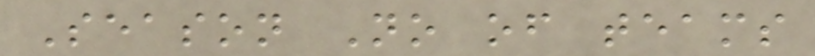Season No of teams
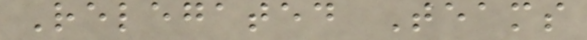Relegated Teams
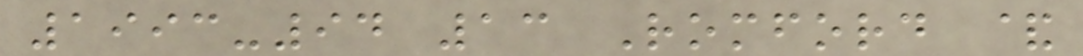1993-94 13 Romford &
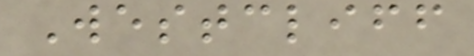Westcliff
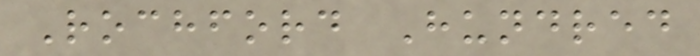Rochford Hundred
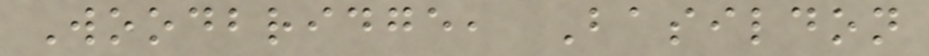Woodbridge, Basildon
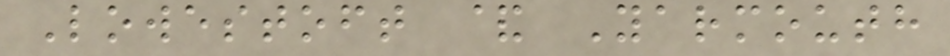Lowestoft & Yarmouth
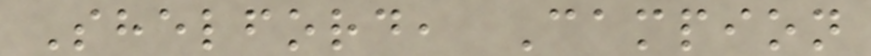Shelford, Campion
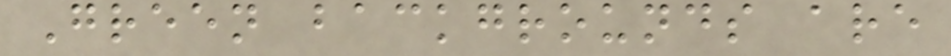Green backgrounds are
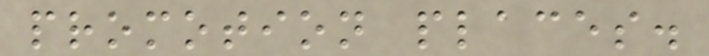promotion places.
